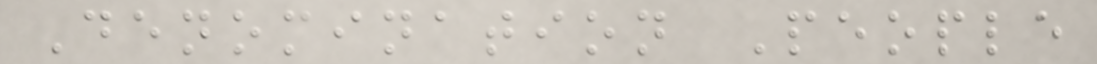Denomination People
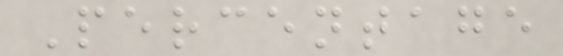Percentage
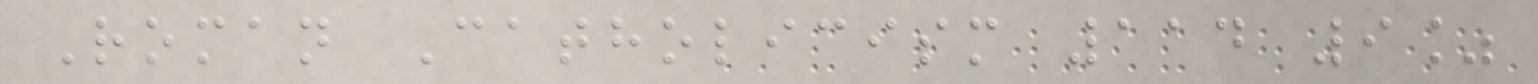Roman Catholicism 114 9%
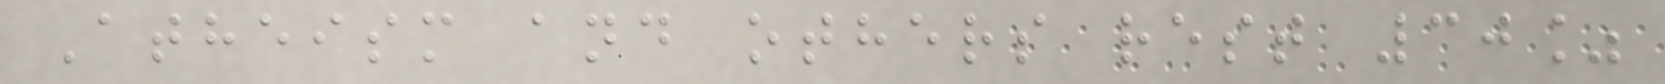Atheism and others rest 30%
